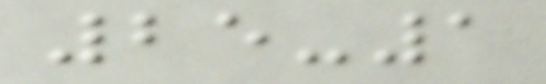25-1
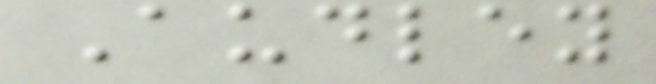Audley
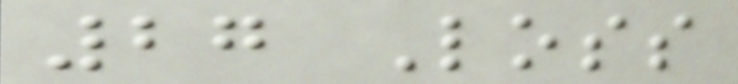27 Loss
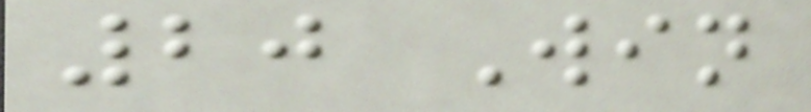20 Win
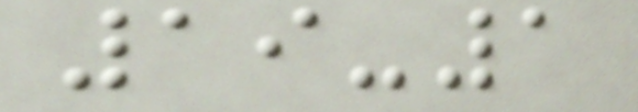19-1
